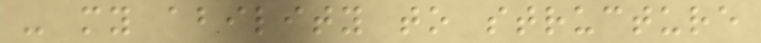- my ability to structure
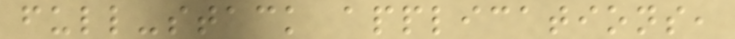full-stack applications,
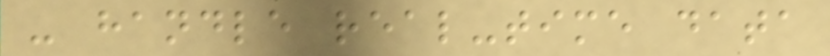- handle real-time data
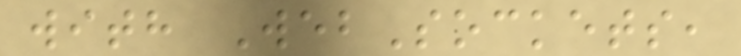with WebSockets,
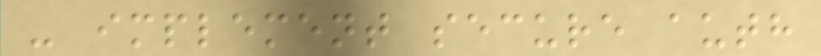- implement secure auth
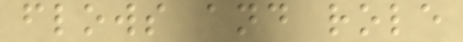flows and role
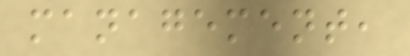management,
